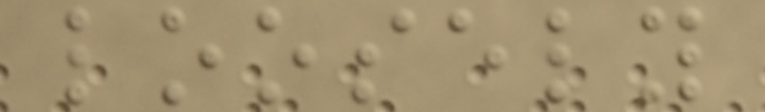loosely
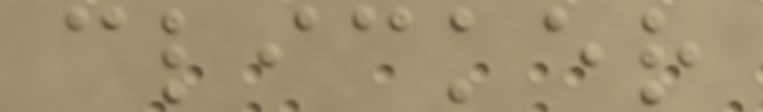clicker
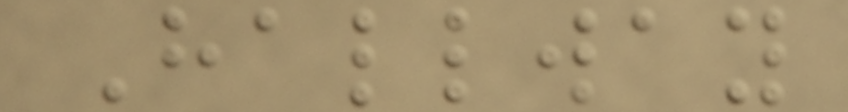Hallway
